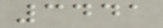3441
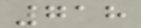718
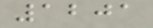1201
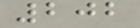202
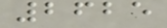2625
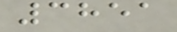3851
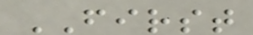FIRST
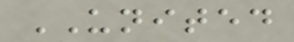UNITED
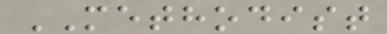METHODIST
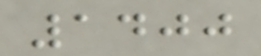1400
